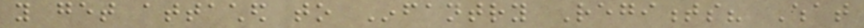you get attached to Infantry Regiments? What
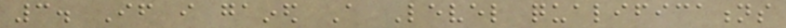3. If i gained A Level qualifications
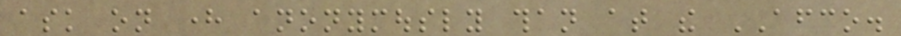ask on here anonymously than at the AFCO.
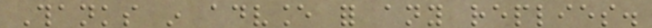Thanks in advance for any replies.
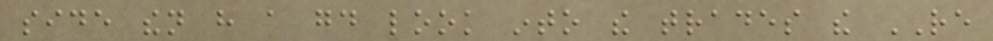side then have a good look into the trades the RE
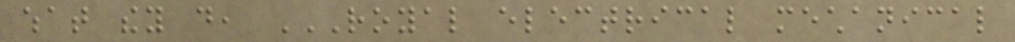what they do, ROYAL ELECTRICAL MECHANICAL
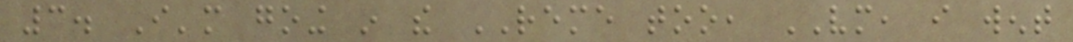3. I'm going in the REME too, VM, i went
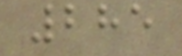285
